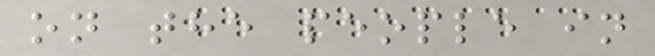on the people in
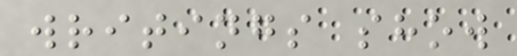writings show
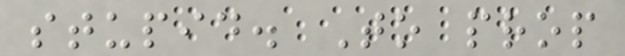stupid. To prop
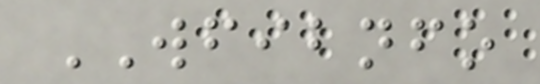WFIBNFO
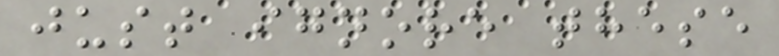just ignore these
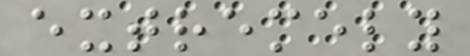extremely
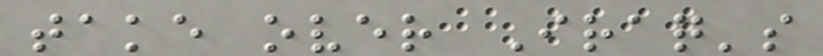take over Iraq's
